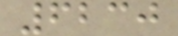6230
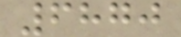6870
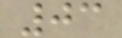03
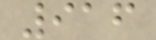916
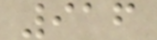916
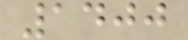1400
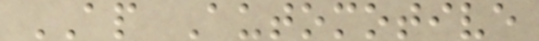AP Automotive
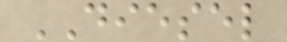DIESEL
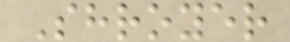Shroyer
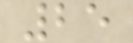25
